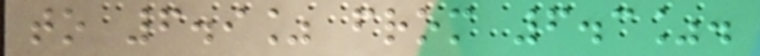to 6.9% from 6.3%.
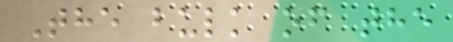The bulk of the
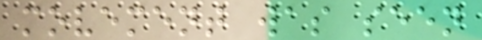movement was seen
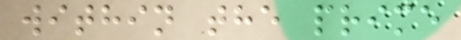within the prime
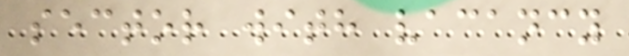sector with vacancy
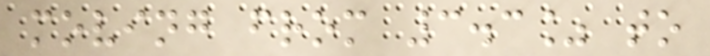moving from 3.3% to
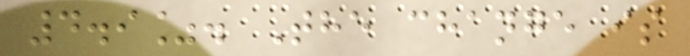4.9%. The change is
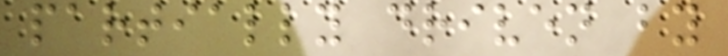partially driven by
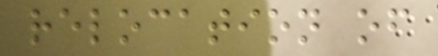relocation of
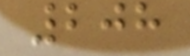208
